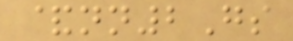&nn2Gs
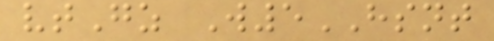vtGz W5HSNT
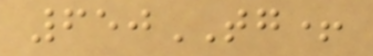650TG+
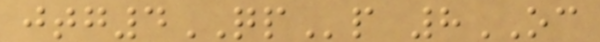jtg4QPp 8OC
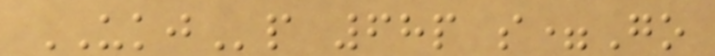UKJp 68p s=Go
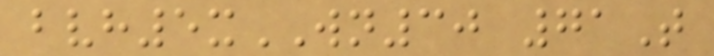bvh5xWN30 71T
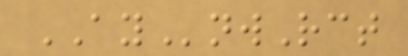AYnwRct
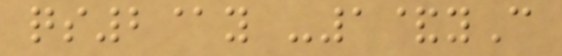qs2@y -1&yC
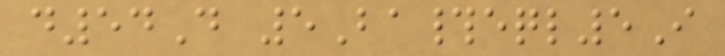d54D 5Ba#eql5I
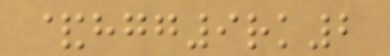&hgg9rk2
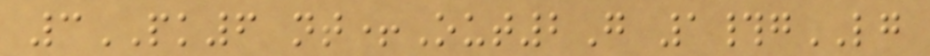3PK6 nt+Out2G 1#gLG
